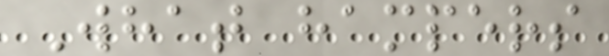What hampers
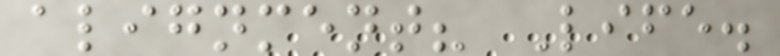alignment? Life.
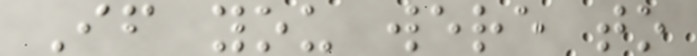If you were to
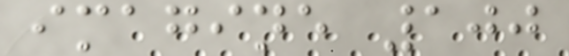imagine 100
